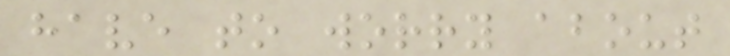have to worry about
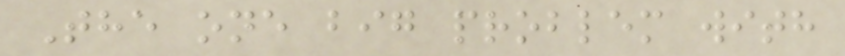The one big problem with
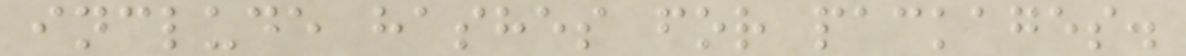include hashes for packages.
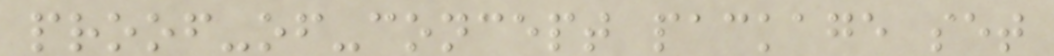proof-of-concept package set
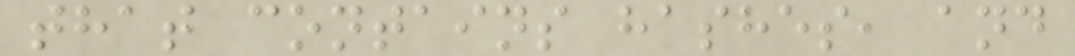that contains hashes, and
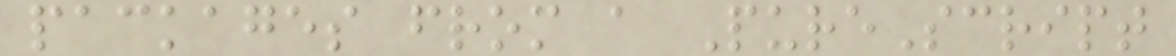packages from a PureScript
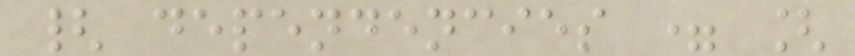{ dependencies = [
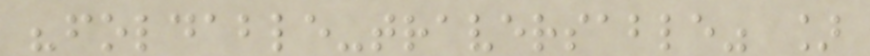"foldable-traversable" ]
